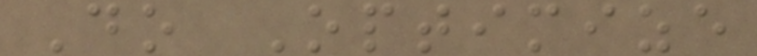Do Optimize
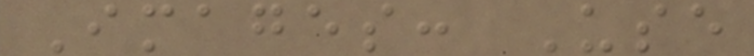Images: Use
